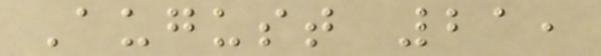August 21,
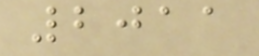2011
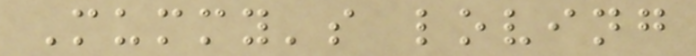Mummy's loving
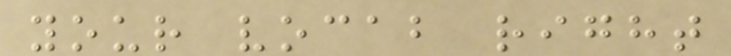your vocab right
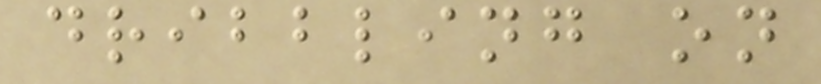dribbling on
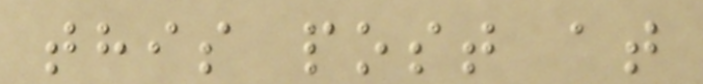this post at
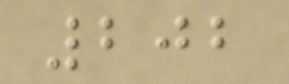202
